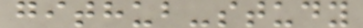github-study
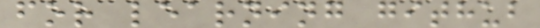for learning github
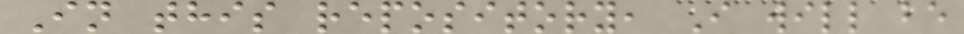In this repository, I will be
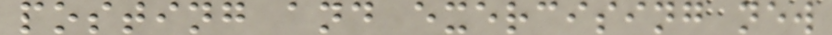posting and exercising new
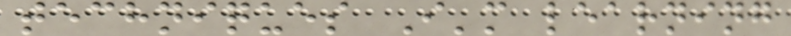techniques I'm learning
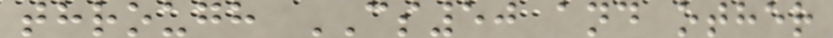through CS50 and other
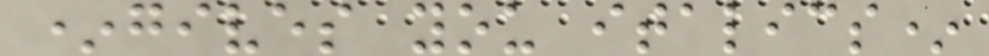*gives you italics*
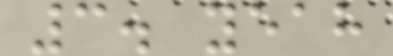3. yeah
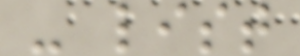- list
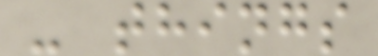- things
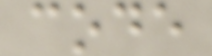code
